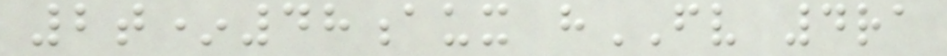2t*48aux hFV 4ra
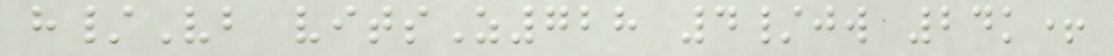h/Vb vitsZ728 4/jw 24k+
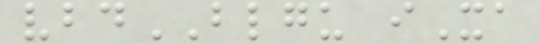vbdBLGU iXa
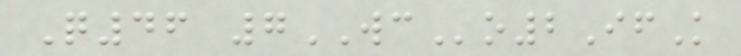Q46 7WCo2IfK
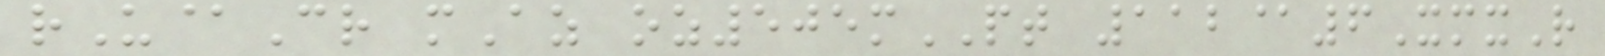rU@Cr mAz oz505mPT 112@6XmxR
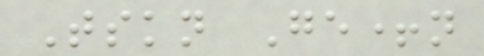Tskn Ge+n
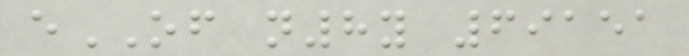eOF n8y 69151
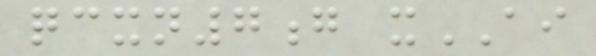qcxn7g xAI
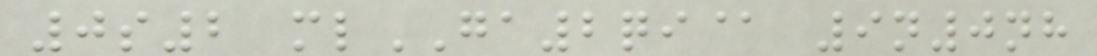0s2 mlGA2qi@ 9n0nh
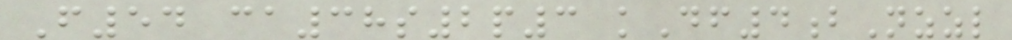F54 ca38s2p3 kDf4bNzzl
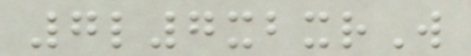7l7xbxrW
